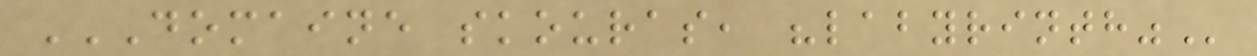DOMAINE SKOURAS, "LABYRINTH"
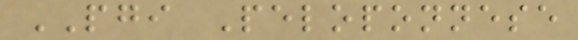PGI Peloponnese
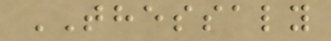THESSALY
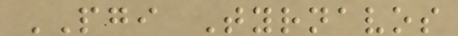PGI Tyrnavos
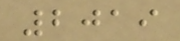2019
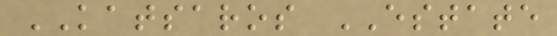KATSAROS ESTATE
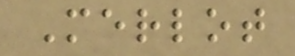Merlot
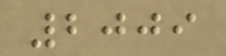2009
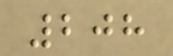208
